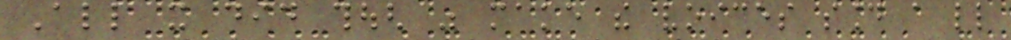All it did though was make the voices sound a little
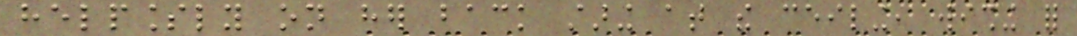helplessly on her back staring at the ceiling, wishing for
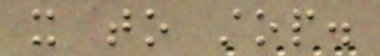it to stop.
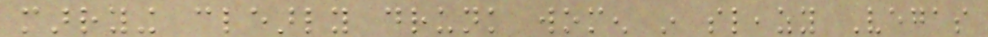marrying clearly drunk women in sleazy Vegas
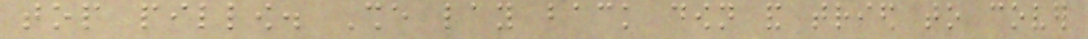top pillow. She lay back down and tried to cover
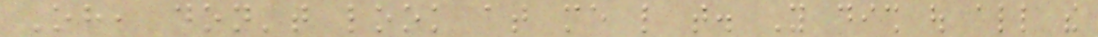Oh, don't look at me like that. You dish out all the
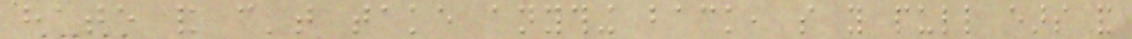hate and can't take anything back, so you pull ears and
